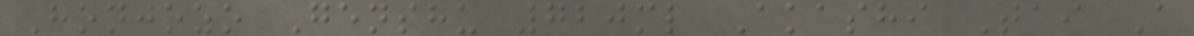Honjozo Genshu 720ml Akashi Tai A
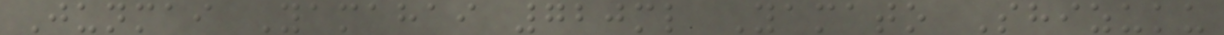Junmai Yamahai 720ml Yamato Shizuku
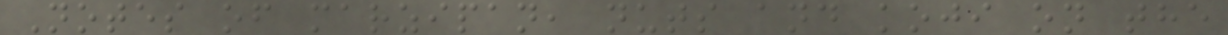Notes of marzipan, nuts and koji on the
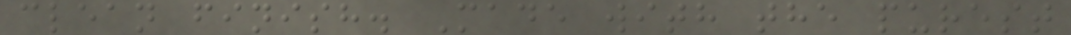clean finish. Made with the purest
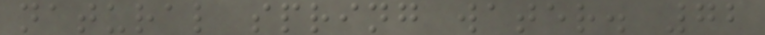natural spring water. 72
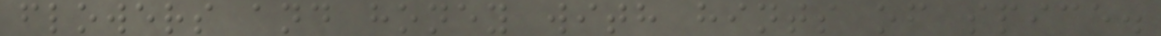flowers and honey with hints of spice.
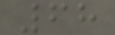68
